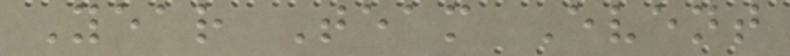Year Team Event
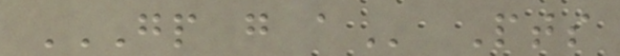GP G A Pts
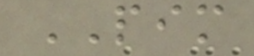PIM
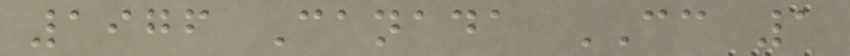1976 Canada CC 1
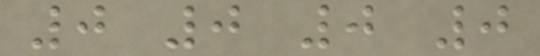0 0 0 0
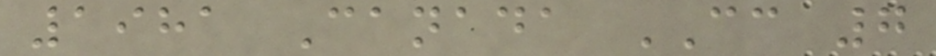1981 Canada CC 7
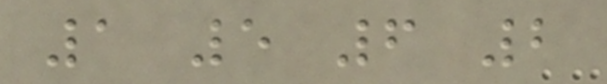1 5 6 2
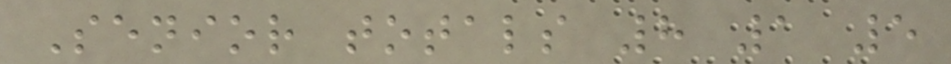Senior totals 8 1 5
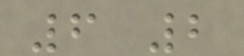6 2
